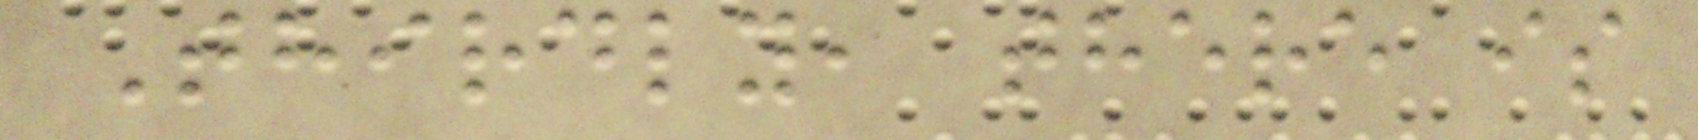Thirdly, there is
